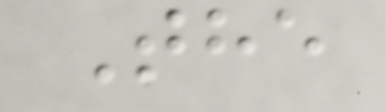The
